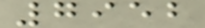7952
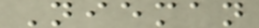Nieman
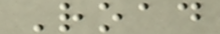Road
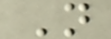N
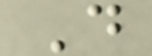D
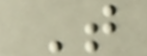T
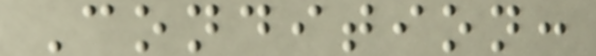Condition:
